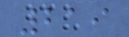219
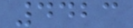4423
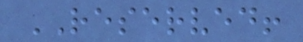RESERVED!
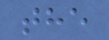the
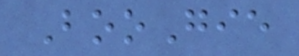BooGie
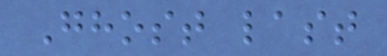Ghost last
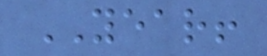YEAR!
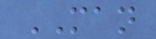MAN
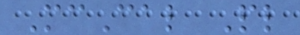McCal Pl
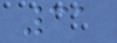31
